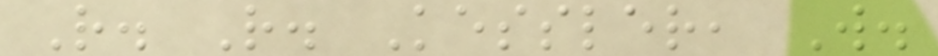R. R. Kessler, W.
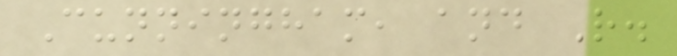Cunningham, and R.
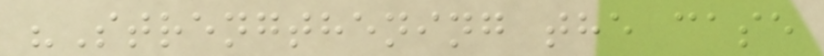"Strengthening the case
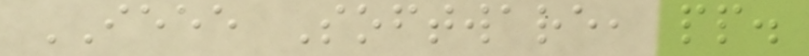IEEE Software, pp.
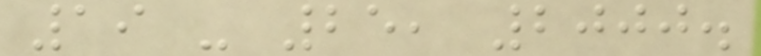19 - 25, 2000.
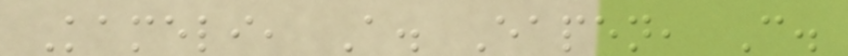Kameli, A. Eapen, C.
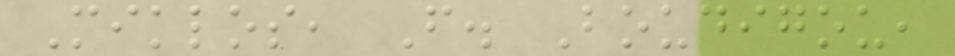Miklos, F. Boudigou,
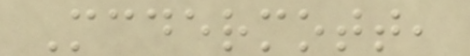Mcdermott,
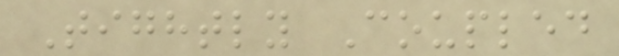Tightly Coupled
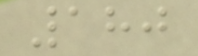180
